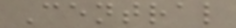Central
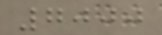7000
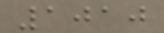1010
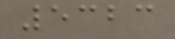5323
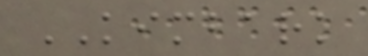KIMBARK
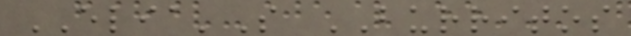ELIA'S BURRITOS
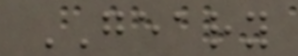GEARY
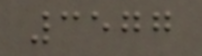3577
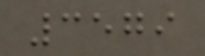3579
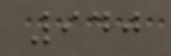940
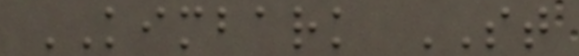KIMBARK ST
